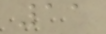11
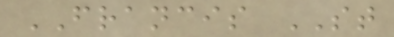FRANCIS ST
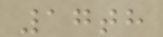17th
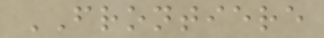FRONTIERE
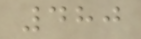480
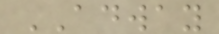ADWAY
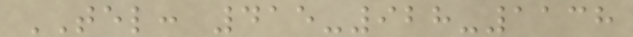TEL: 415-928-1138
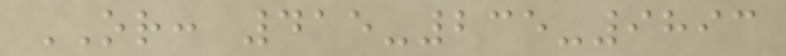OR: 415-235-9893
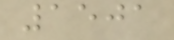1501
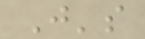J's
